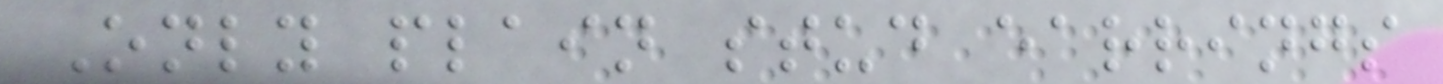Only plain stud earrings
